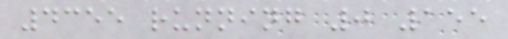4355 running 0 155
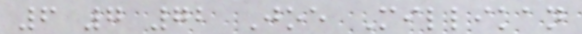6 7 72 Joe Millikan
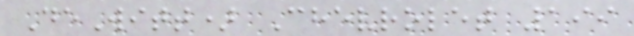DeWitt) Chevrolet 199
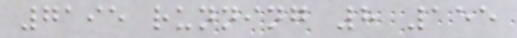7195 running 8 155
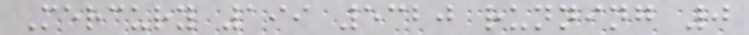Mercury 199 5320 running 0
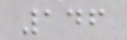146
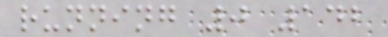running 0 142
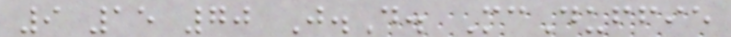9 15 70 J.D. McDuffie
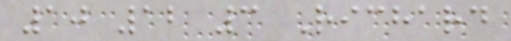10 12 3 Richard
